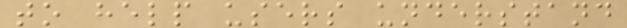to help users understand
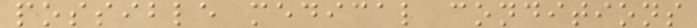possible medical conditions
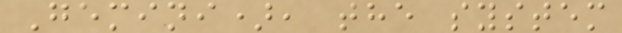Gemini), the system
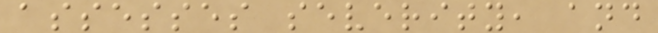assesses severity, and
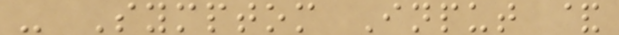- Symptom Input &
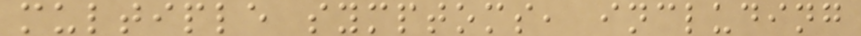multiple symptoms, including
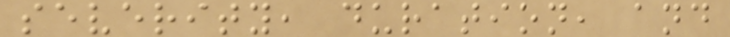severity, duration, and
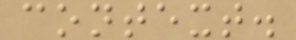context.
